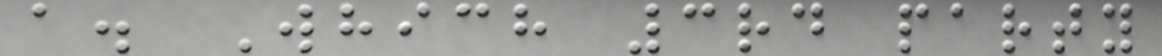a. Which 3rd party
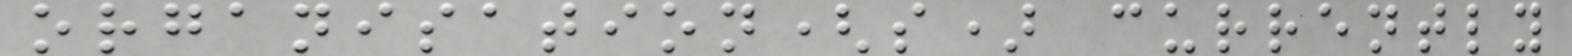organisation(s) currently
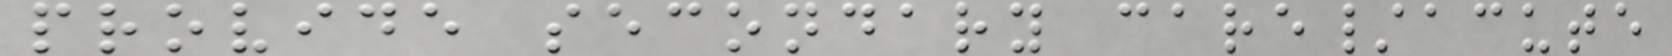provide secondary care/acute
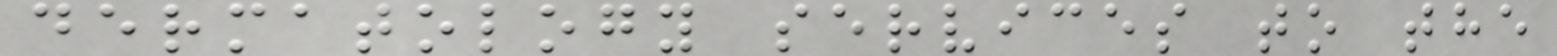dermatology services to the
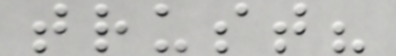trust?
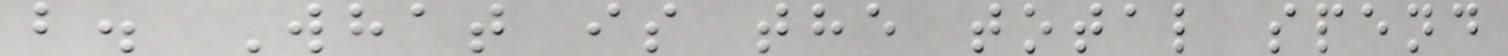b. What is the total spend
